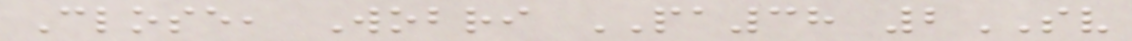Close, Wobri PA38 2SV
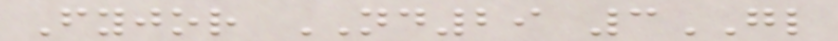Fyjor ND29 3GL
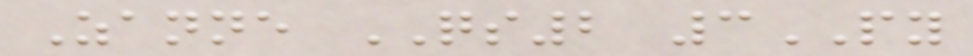Zanne QS2 3PY
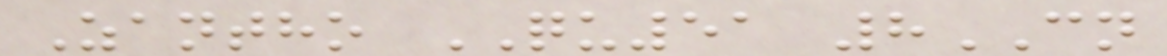Zantho QU51 8CN
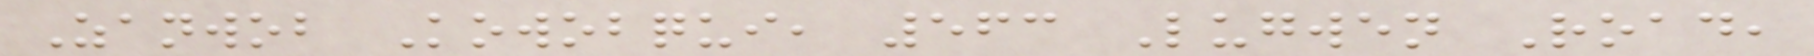Zanwob Kowobqui, 563 Lugwen Road,
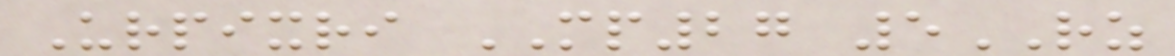Urpixri MP27 5RZ
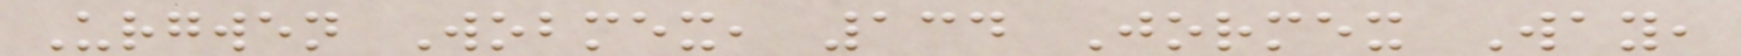Urgwen Wobmex, 134 Jormex Way,
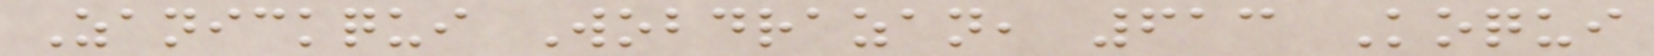Zanickqui Wobdrazan, 613 Koqui
